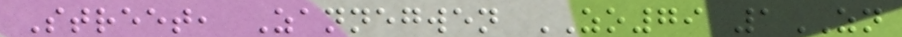Street, Zannegwen ZO79 1ZN
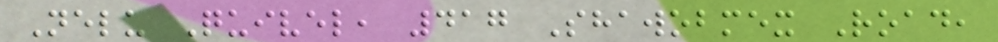Nelu Quivel, 417 Shawobmex Road,
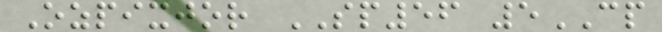Ozpixjor SP56 5CP
